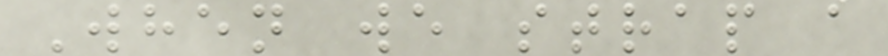When we strap a
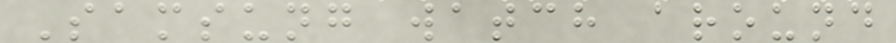Samsung watch around
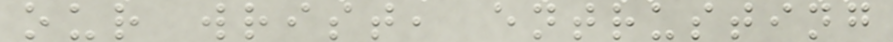our wrist, entrusting
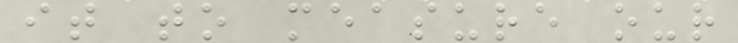it to measure our
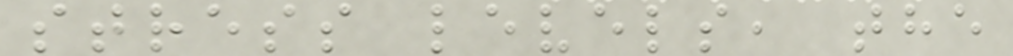stress levels, the
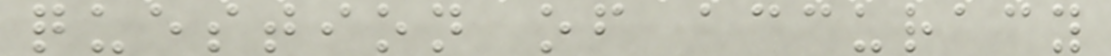question of accuracy
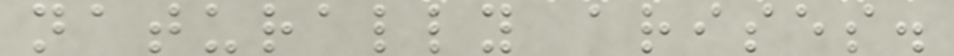naturally arises.
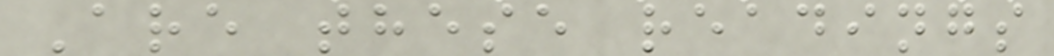Are these readings
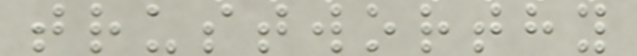trustworthy
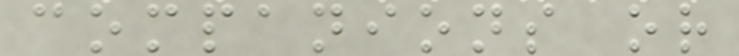companions or
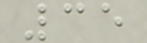35
